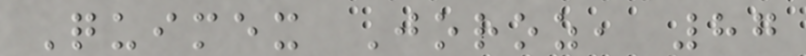Quimex Joroz, 87
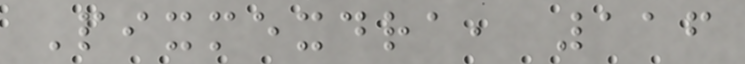Pixmexdra, 116
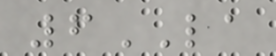6LA
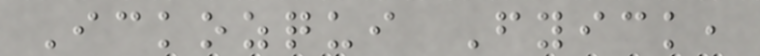Ickozqui Fyick,
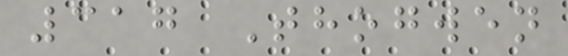317 Thogwen
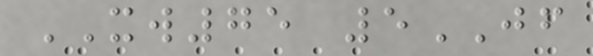XW75 5JF
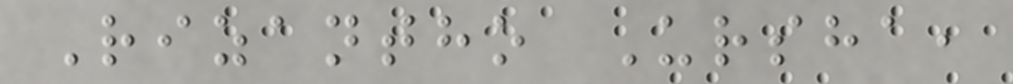Rizantho Ursha,
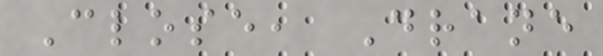Close, Drane
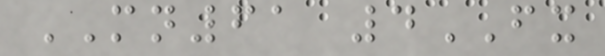MN61 4FX
